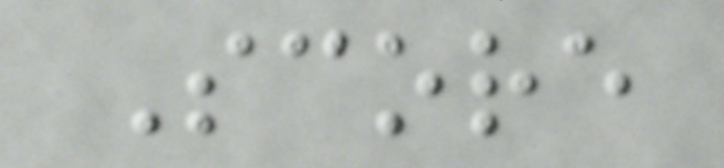Score
